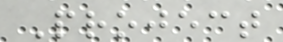Project
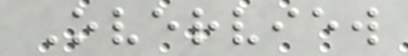Overview
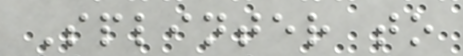Splinter to
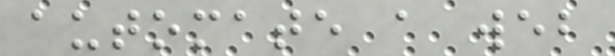automate a web
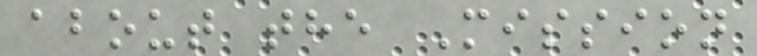about the Mission
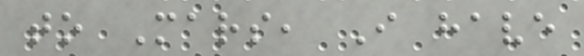to Mars, I have
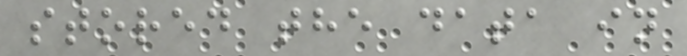stored the data in
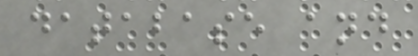database and
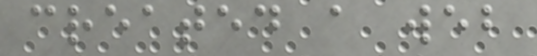created a web
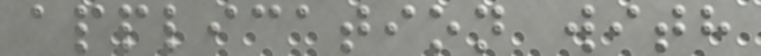application with
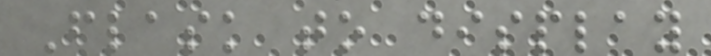Flask to display
